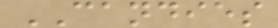CANDIES
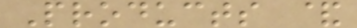Products &
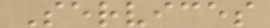Services
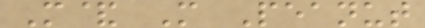M& M Peanut
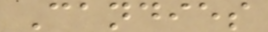Candies
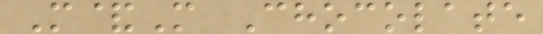M&M Chocolate
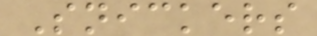Snickers
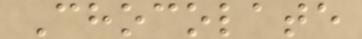Chocolate
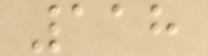118
